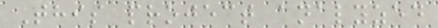This project analyzed
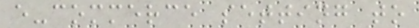e-commerce setting to
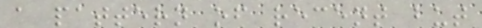a pattern of recent but
